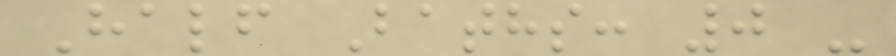Half Baths: 0 -
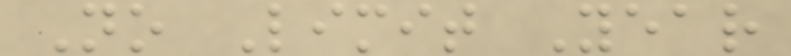No Limit Year
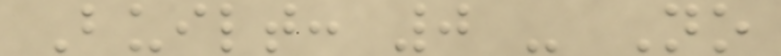Built: 0 - No
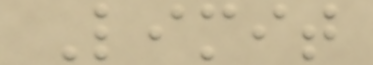Limit
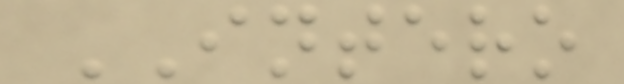INTERO
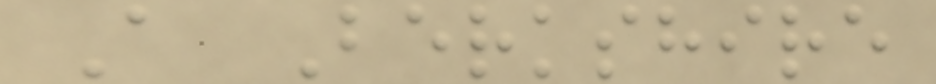A Berkshire
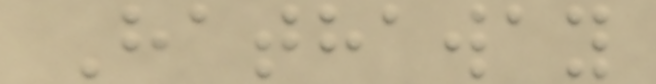Hathaway
